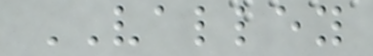VALLEY
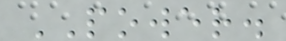POWER.
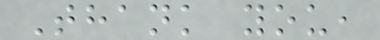Thank you,
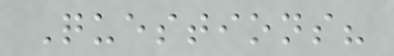Questions?
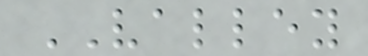VALLEY
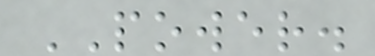POWER.
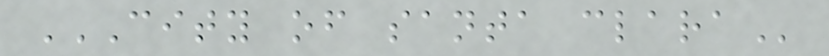CITY OF SANTA CLARA
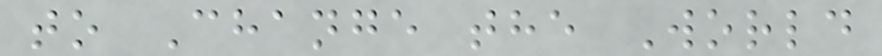to Change the World
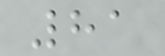81
